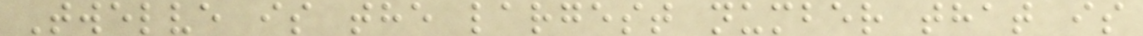Twelve is the largest number that is
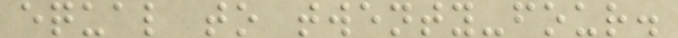equal to twenty-four.
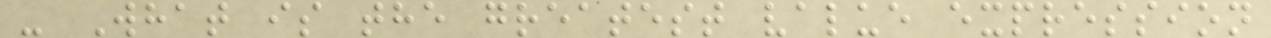- What is the greatest value expression
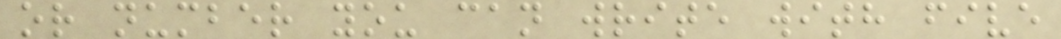or number you can write with five
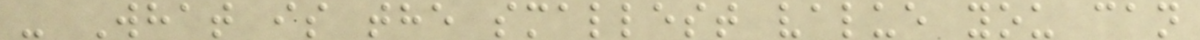- What is the smallest value you can
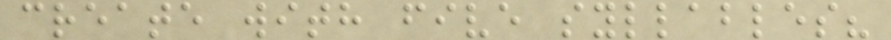create with five syllables?
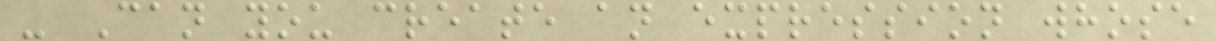- Can you create an expression whose
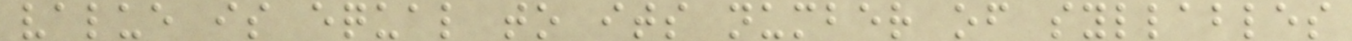value is equal to its number of syllables
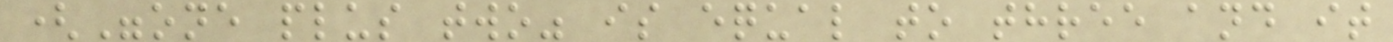("one plus two" is equal to three and it
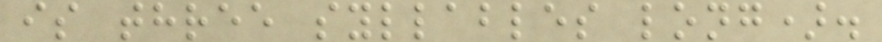is three syllables long).
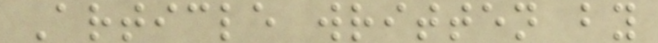Article written by
